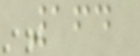164
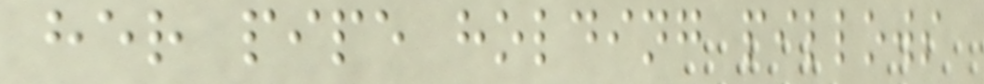her pipe holding pillows
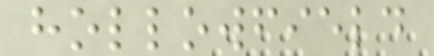hollowfield
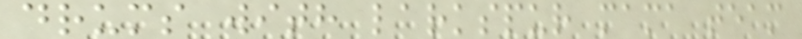drums with larkspur mama team
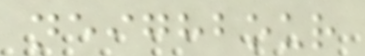neighbour
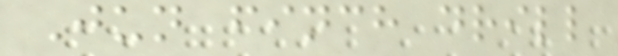Jun finch drill
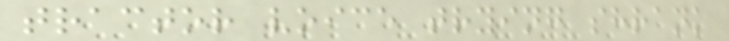tractor voice trying shrank
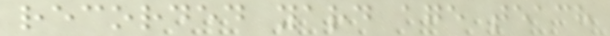recorded yard age teach
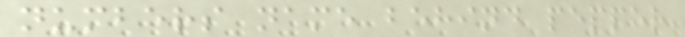numbers name behind pepper
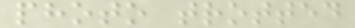photo trotted
